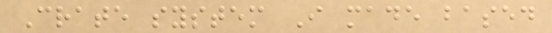Crate system I made based
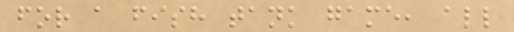for a fish tank game, all
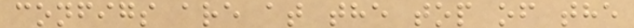configs are at the top of the
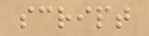script
